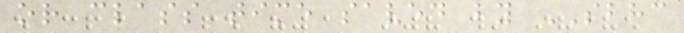or class time saved by SBHC
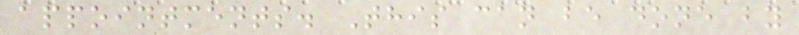appointments. This can be done by
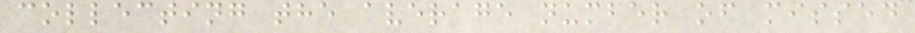collecting the average number of missed
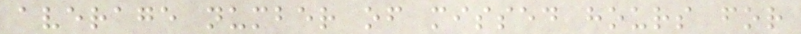average number of missed hours for
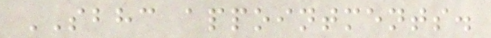SBHC appointments.
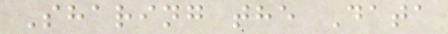Sharing the Data
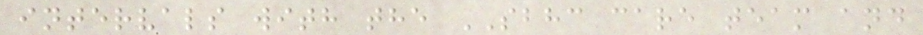intervals with the SBHC care team and
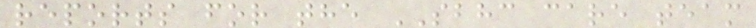reports for the SBHC care team
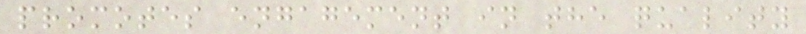promotes engagement in the quality
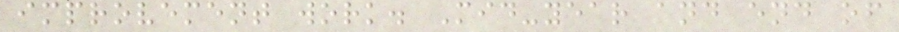improvement work. Mid-year and end of
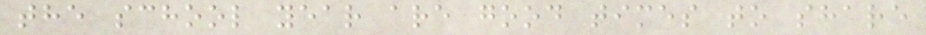the school year are good times to share
